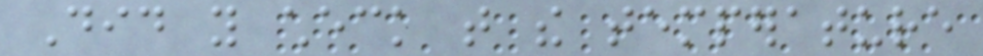Did you check that the temperature
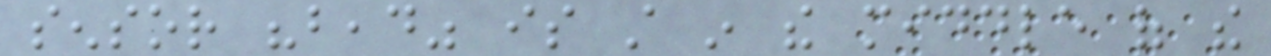sensor "bead" is still in the middle of the
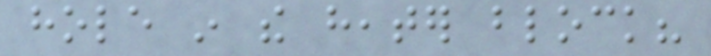hole in the heater block?
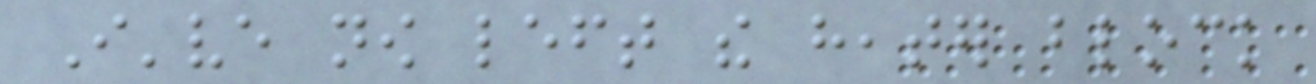I've now left the heater block
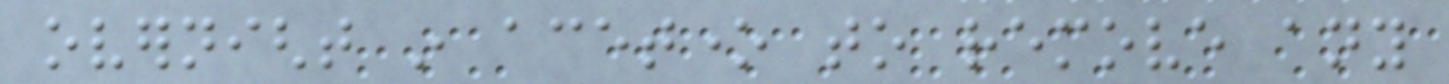overnight in acetone to remove any
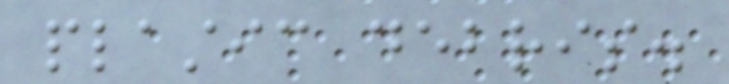plastic debris.
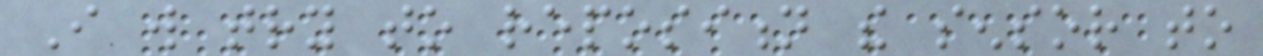I will try to reposition the sensor to
